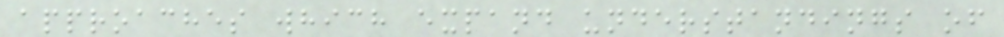approaches which expand understandings of
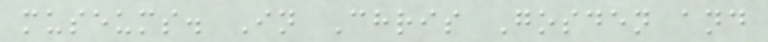museums. In Chris Gosden and
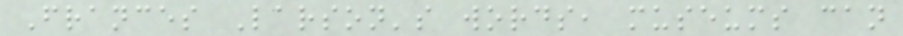Frances Larson's words, museums can
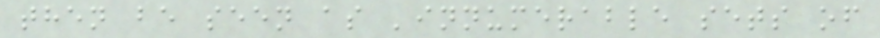then be seen as 'innumerable sets of
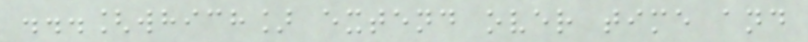...[which] extend over time and
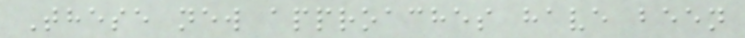These new approaches have been
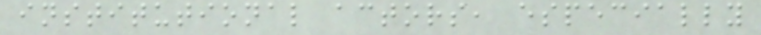institutional actors, especially
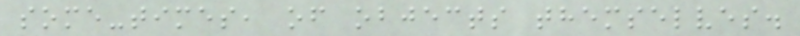some-times, of objects themselves.
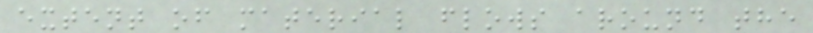extent of material flows around the
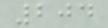204
